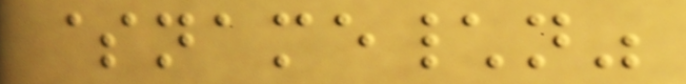$name\n"
